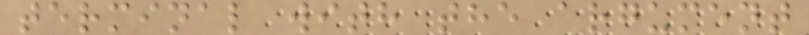terminal with the argument
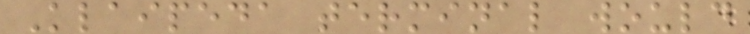Klaipeda terminal would
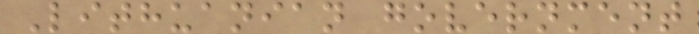Lithuanian government
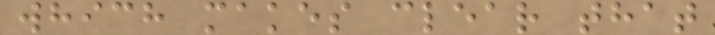which makes clear that
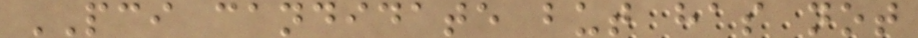PCI candidate but has not
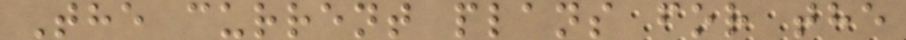The current plans for the
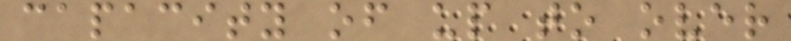capacity of up to over
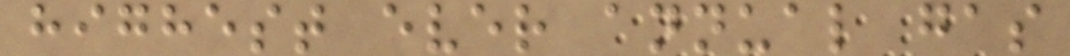highest ever annual gas
